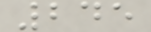245
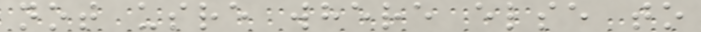not usre where else to
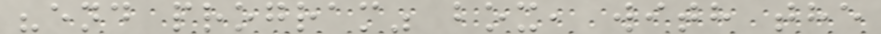"end program" box, with the
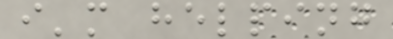i'm helping
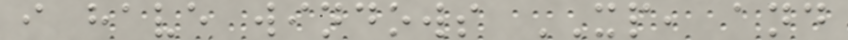i have windows XP, and
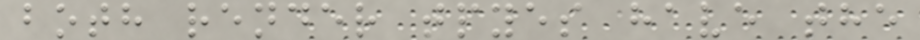both render tpyes have the
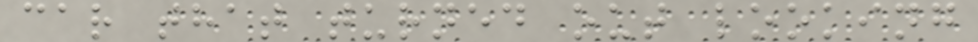car that turned out looking
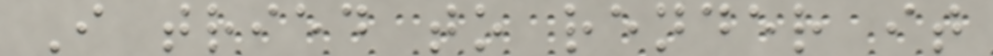I tried to render it
